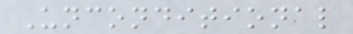Unconditional
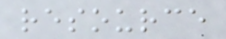resource
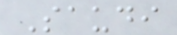Saudi
